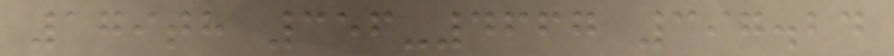179th 356-4667 397.24
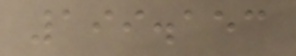199.153
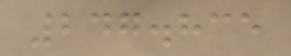247.835
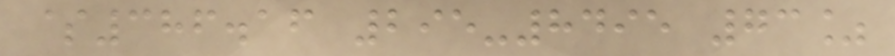$386.16 295-8495 73%
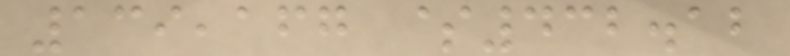139,167 $432.12
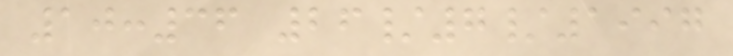10:36 26/7/1997
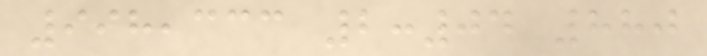998,333 2:04 880
